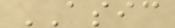ASIC
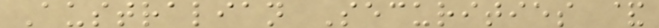Australian Securities &
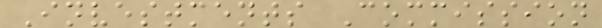Investments Commission
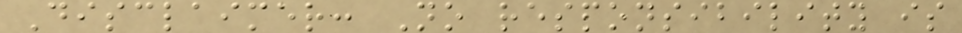Disclaimer: No responsibility is
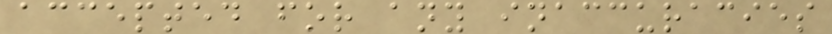accepted for any inaccuracies
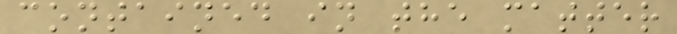contained in the matter
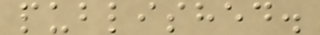published.
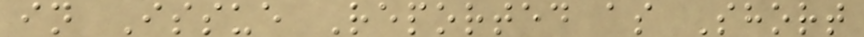in Issue Reported as Short
